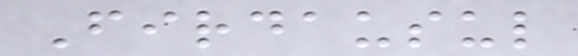Firdausul
